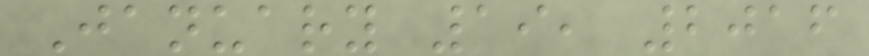January 19, 2016
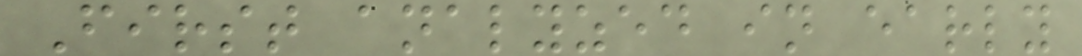First analyzed in early
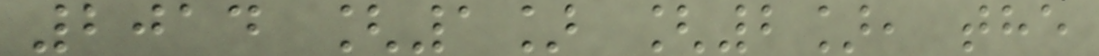2014 [1] [2], the
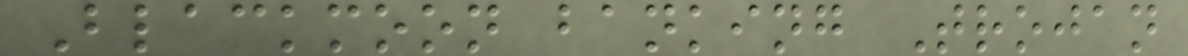Blackmoon banking Trojan
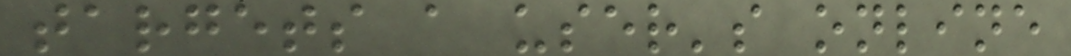targets a user's online
